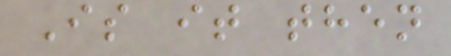Is it then
